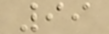99
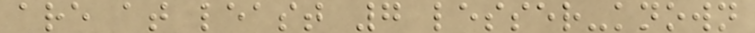are at least 7 lesser-known
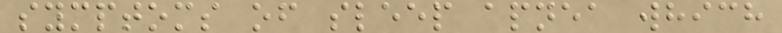symptoms of sleep apnea which
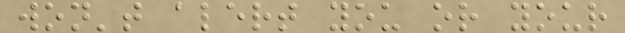won't alert you or your
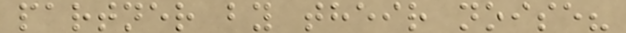partner by their noise?
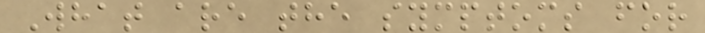What are the symptoms for
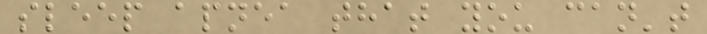sleep apnea that you can't
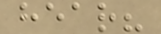hear?
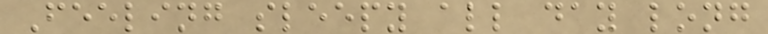Feeling sleepy all day long
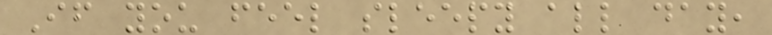If you feel sleepy all day,
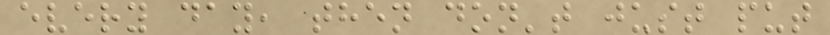every day, then don't just put
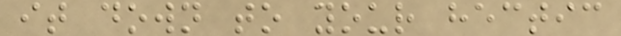it down to your hectic
